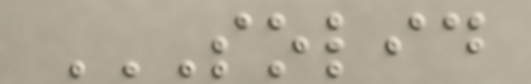SOLID
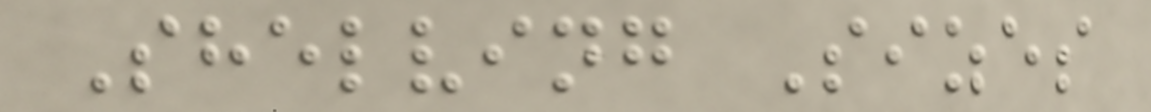Shelving Sizes
